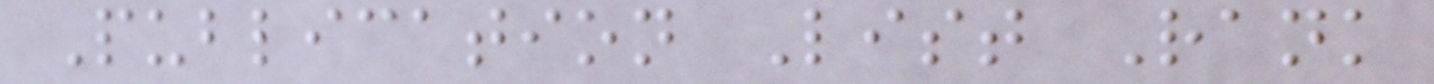Publication List Rank
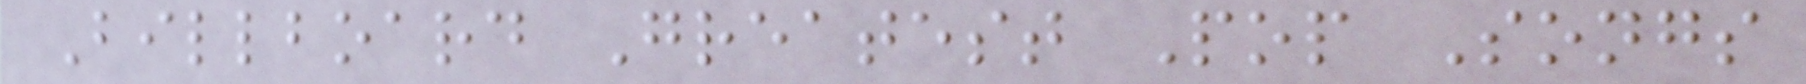Billboard Greatest Pop Songs
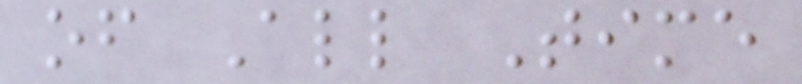of All Time
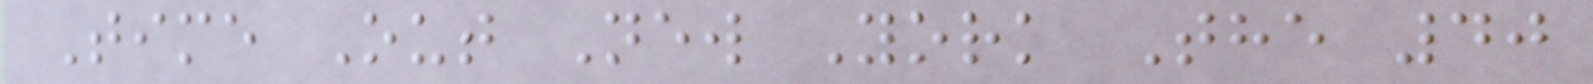Time Out New York The 40
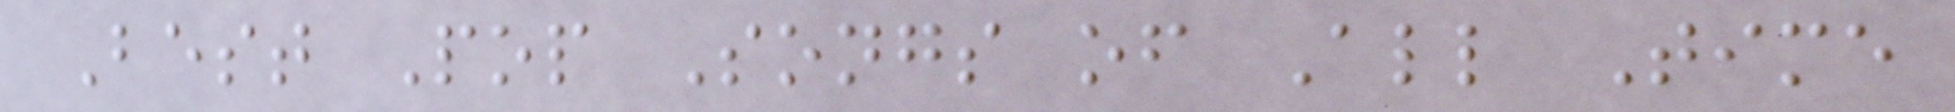Best Pop Songs of All Time
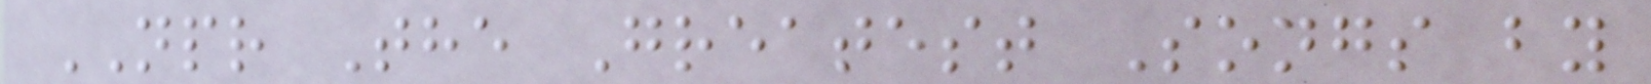NPR The Greatest Songs by
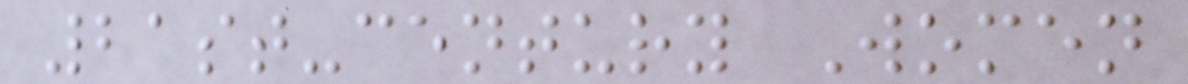21st-century Women
